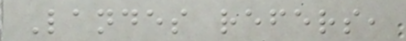Landes refers,
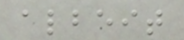albeit
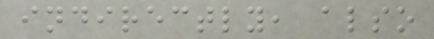indirectly, also
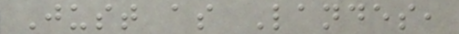Just as Landes,
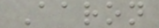Aaron
